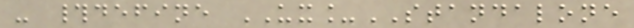- #define UX_STANDALONE
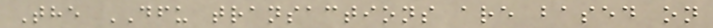The DFU transactions are based on
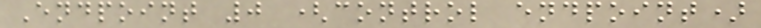Endpoint 0 (control endpoint)
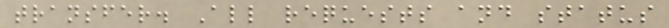transfer. All requests and status
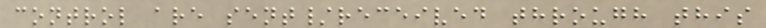control are sent/received through this
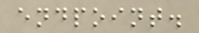endpoint.
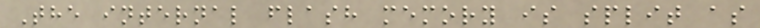The internal flash memory is split as
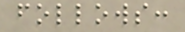follows:
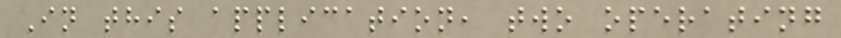In this application, two operating
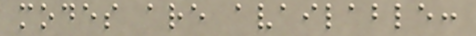modes are available:
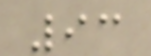93
